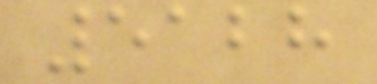5128
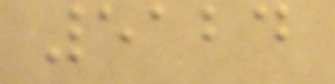5124
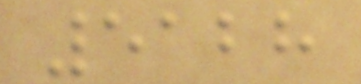5128
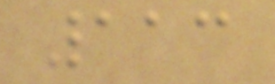113
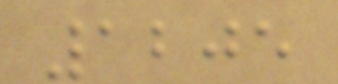1205
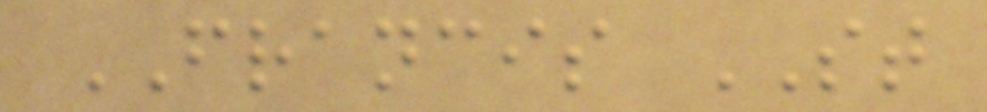FRANCIS ST
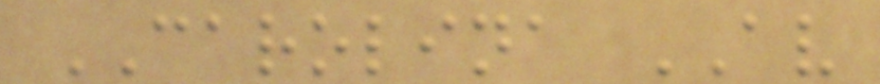CAROLINA AV
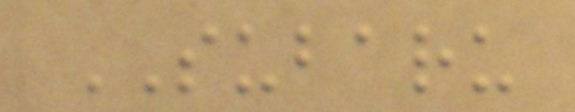SUBARU
